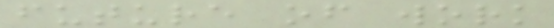future of work
